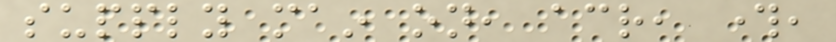supply main on, across, through,
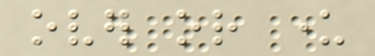over or under
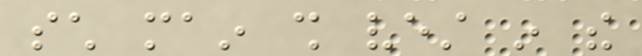such main shall vest in the
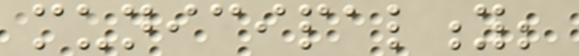municipality;
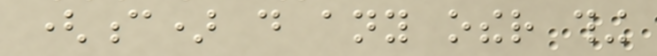(c) do any other thing
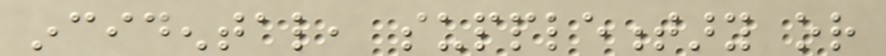incidental, supplementary or
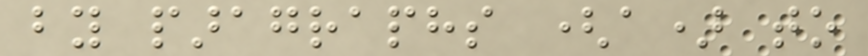by paragraphs (a) to
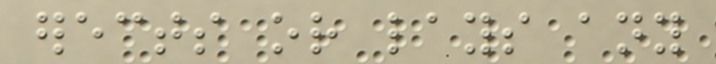erects or lays any
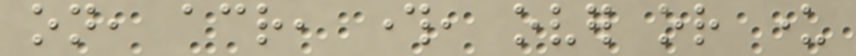on, across, through, over or under
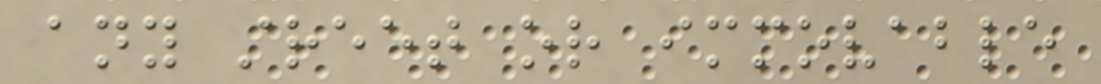any street or immovable
